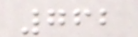762
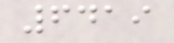6419
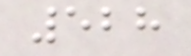528
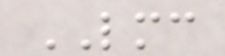LMC
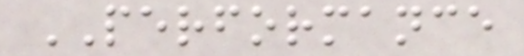PERFORMANCE
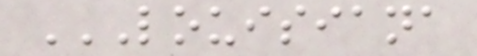LOUISIANA
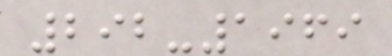292-1969
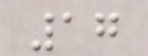17
